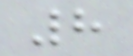8
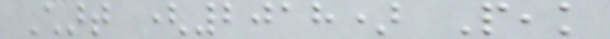Chart (2018) Peak
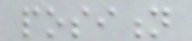position
